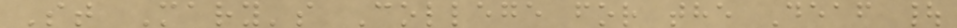St Mary's College for the Deaf |
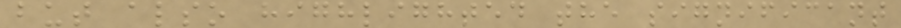but also highlighted the significant
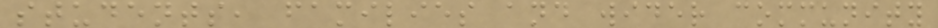students, families and wider community
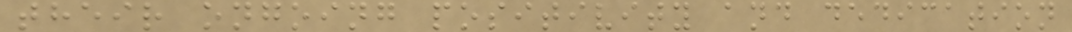their ongoing positivity and dedication
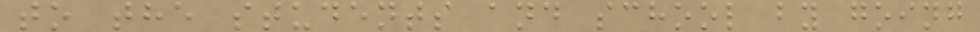to the students and school by going
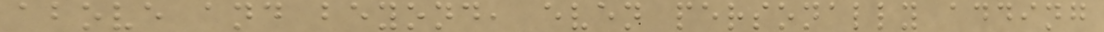above and beyond, even personally adding
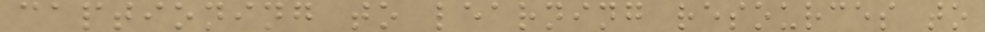captioning to learning resources to
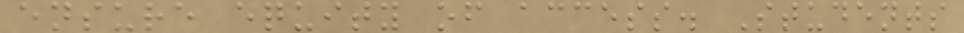ensure equity of access. Students
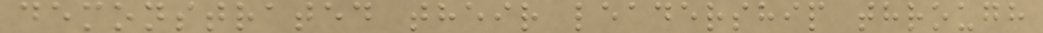demonstrated their leadership through
